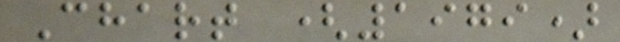Chart (1979)
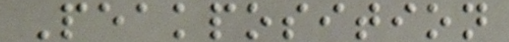Peakposition
